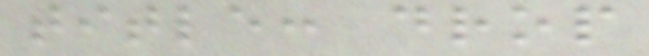title: drop
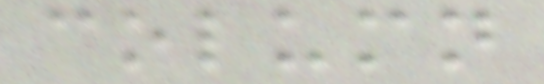column
